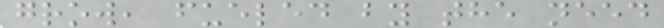grow, fueled by the need
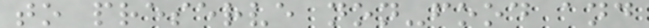to preserve non-food and
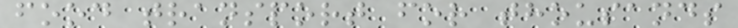food transport for thousands
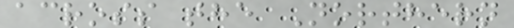across the Northern
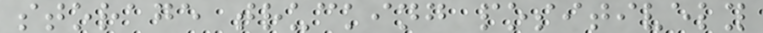storage trucking positively
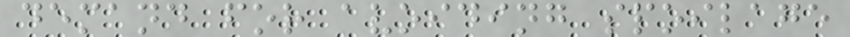demand for avoiding spoilage
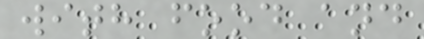with food and
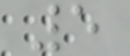5
